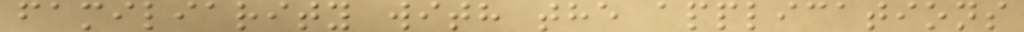familiarity with the applications
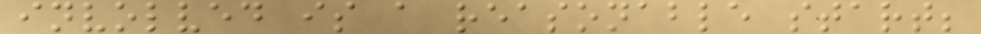involved is a reasonable start;
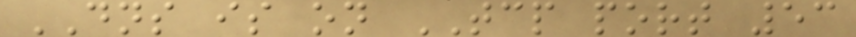DNS is on TCP port 53
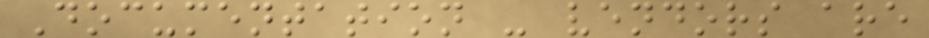Documentation - vendors are
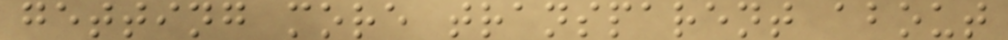getting more transparent about
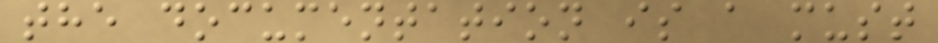the documentation is a must
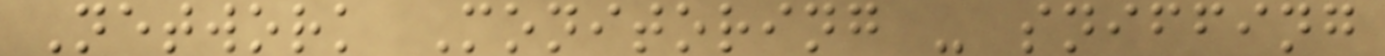Network Monitoring - sniffing
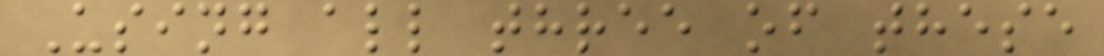Using all three of these
